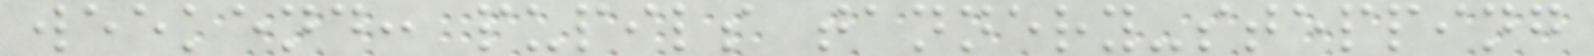weekend: pupils tannery-stepping
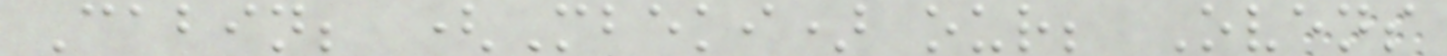Cabin; (Mbeki) our; Ovens
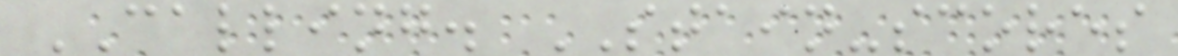CALLING. STAIN-scores
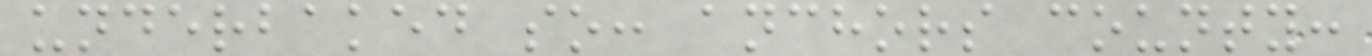underbaked so: anchors county:
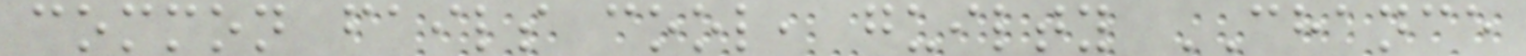common fails cool, guilty CHANCE
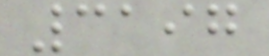3197
